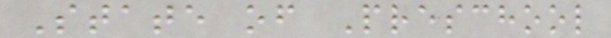State of Preschool
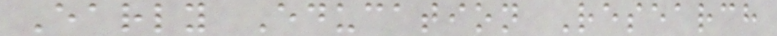Early Education Research
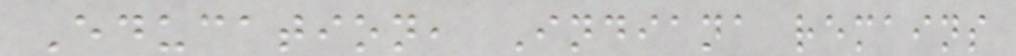Education, Indiana remains
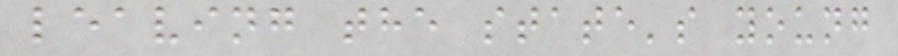leaving the state's young
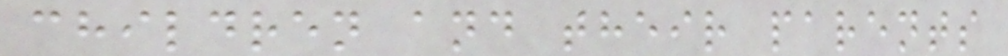children and their parents
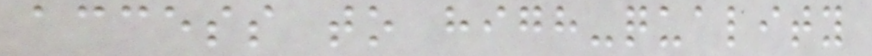access to high-quality
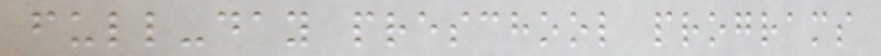full-day preschool programs
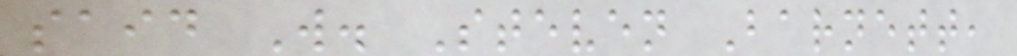said W. Steven Barnett,
